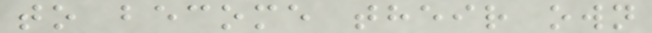to become their own
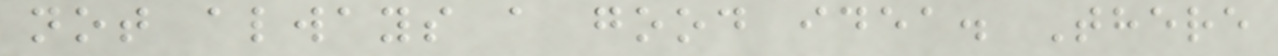not always a good idea. There
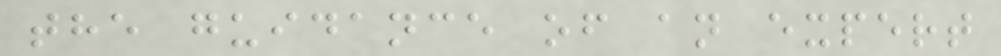the guidance of an expert
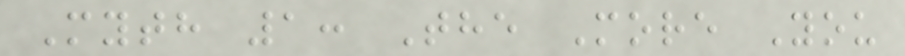Myth 1: The More You
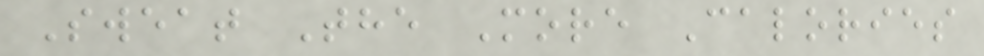Sweat The More Calories
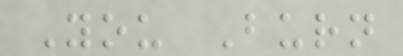You Burn
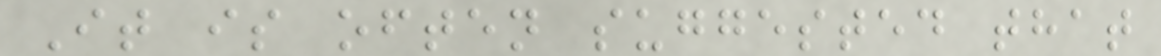It is often suggested that
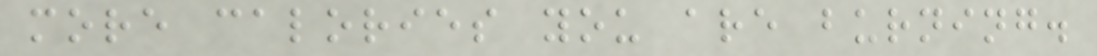more calories you are burning.
